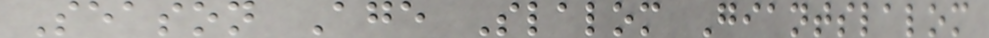Season Age Slalom Giantslalom
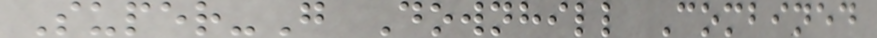Super-G Downhill Combined
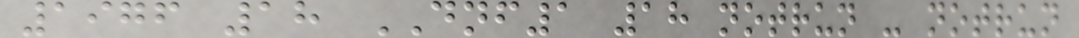1976 18 DNF1 18 notrun - notrun
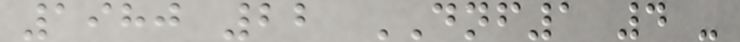1980 22 DNF1 4 -
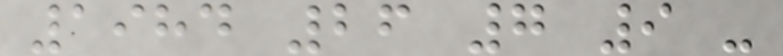1984 26 7 9 -
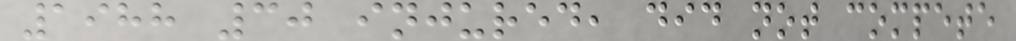1988 30 injured, did not compete
